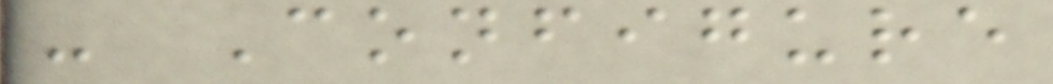- Configure
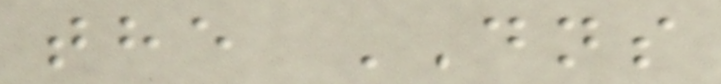the DNS
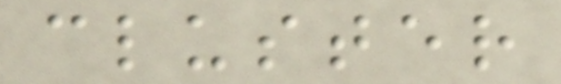cluster
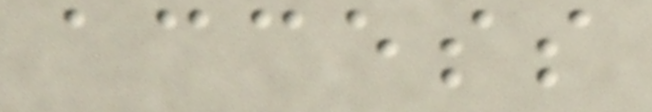access
